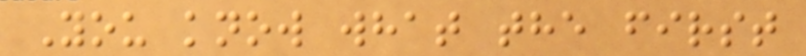You know what the first
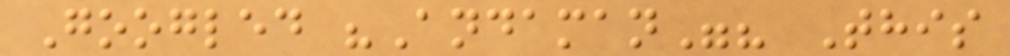Googled "Andaman"? This
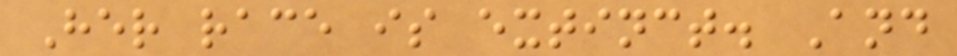Her race is extinct. And
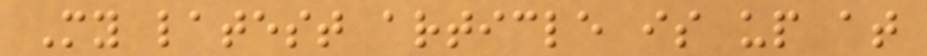My latest article is up at
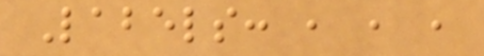Labels: , , ,
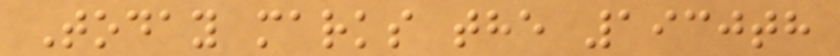Today marks the 1930th
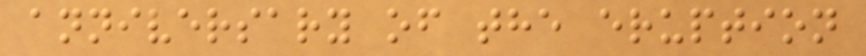anniversary of the eruption
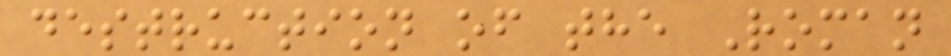destruction of the Roman
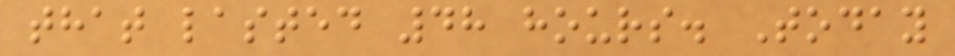that lasted 48 hours. Today
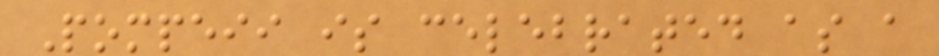Pompeii is celebrated as a
